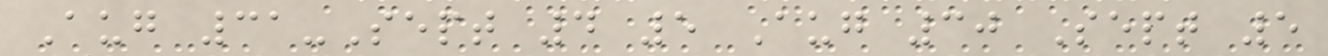Aug 31-Sept 4 5 Aug 30 Sept 5
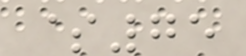$75
